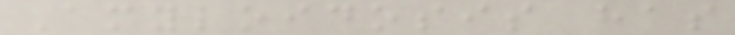Amyloidosis has
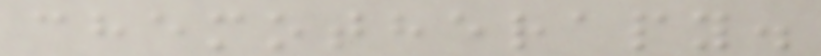chemotherapy.
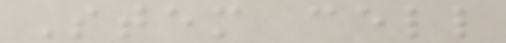Stem cell
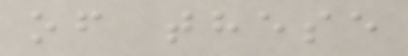of these
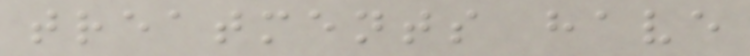treatments have
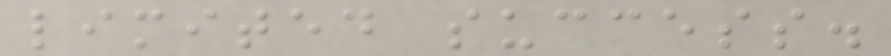limited success.
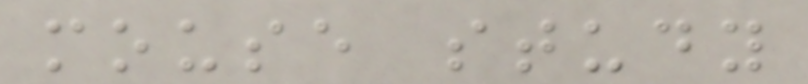mouse study
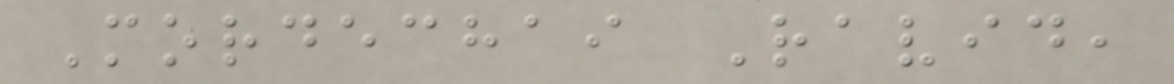Mordechai Ravid,
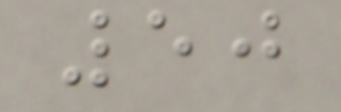50
